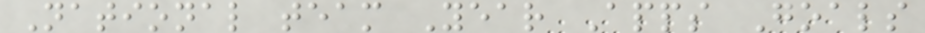National team Year Apps Goals
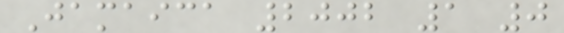Jamaica 2002 1 0
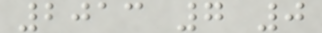2013 7 0
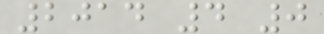2014 4 0
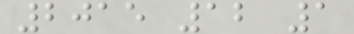2015 12 1
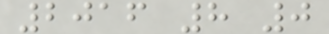2016 8 0
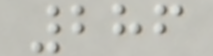286
